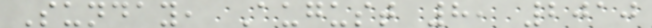Sunday, August 8, 2010
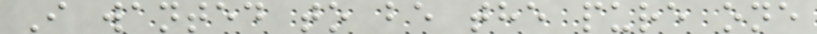I wanted to be the pure one
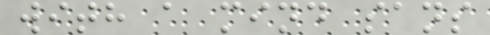with a mind sans
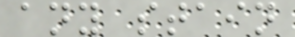any stain
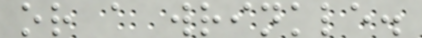or a wrinkle.
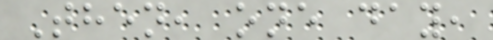Then, one day,
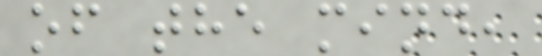of the mind,
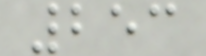253
